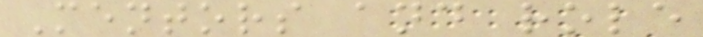Mentors and role
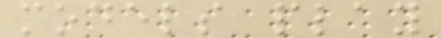models play
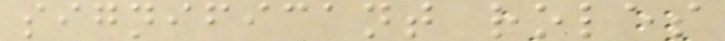significant roles
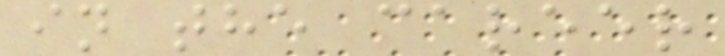in the career
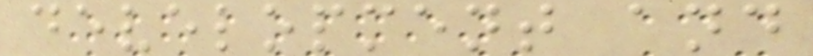development and
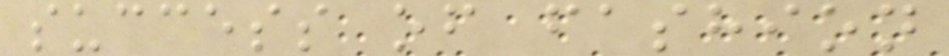success of fashion
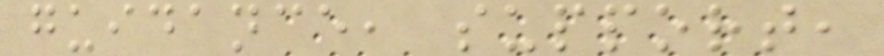guidance, support,
